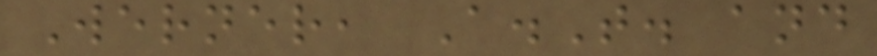Werner, A.T. and
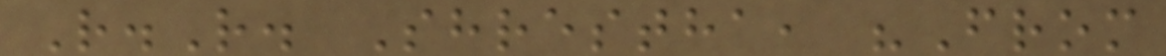R.R. Shrestha, "From
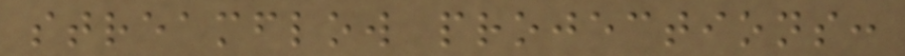streamflow projections:
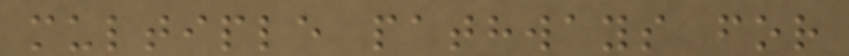multiple pathways for
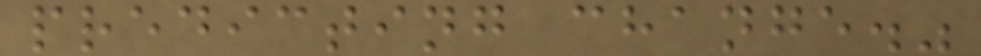predicting change."
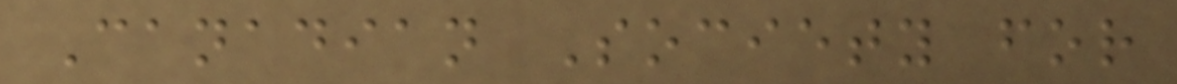Canadian Society for
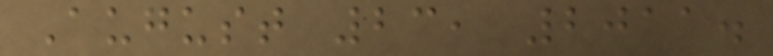August 23, 2011.
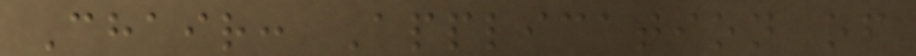Chair: Application of
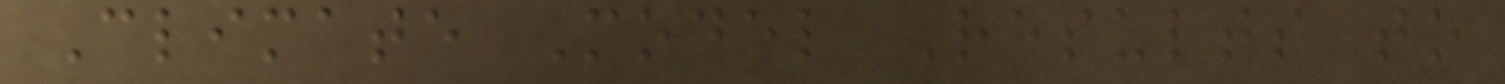Climate Model Results to
